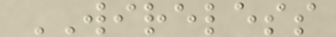WIRELESS
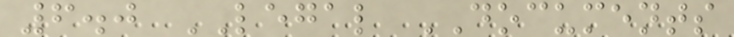6.0 LEGAL DOCUMENTS
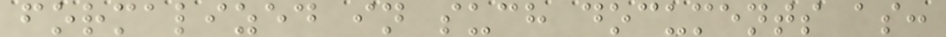formalized in such documents as:
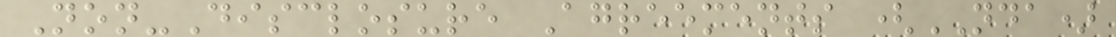Non-Disclosure Agreements (NDA)
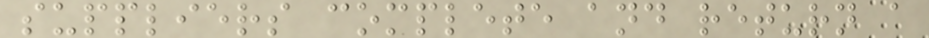suppliers complete and return a
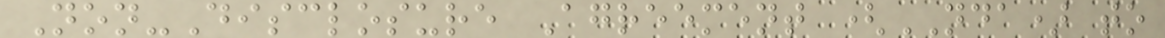Non-Disclosure Agreement (NDA) to
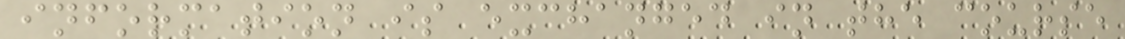information is exchanged in the course
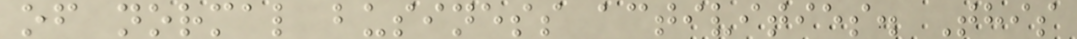of normal business activities. This
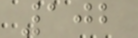102
